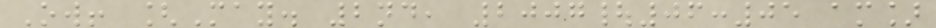Ow! [May. 2nd, 2007|06:05 am]
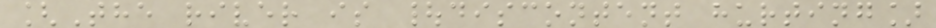[The river is |discontent hurting]
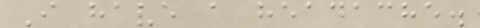I have a headache.
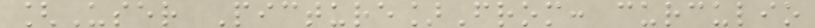[User Picture]From: curculio
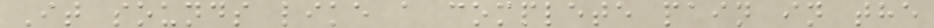It sounds like a complete pain in the
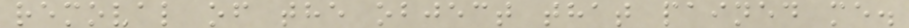removal of the object that pained me.
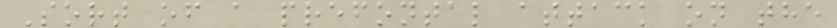Sort of a prefontal attack on the
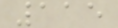115
